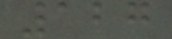127
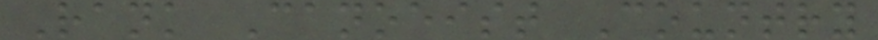Rank Canoeist Country
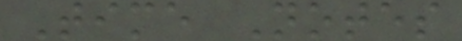Time Notes
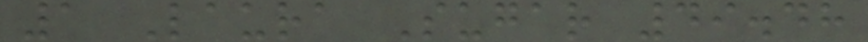1 Laura Sugar 49.48
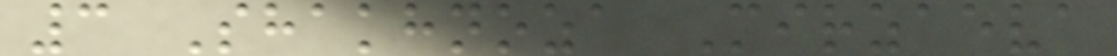3 Shakhnoza Mirzaeva
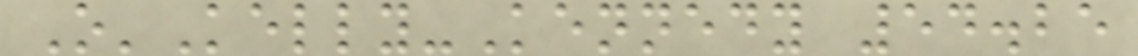O'Kelly-Kennedy 54.25
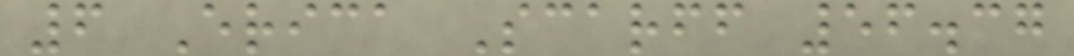6 Erica Scarff 56.37
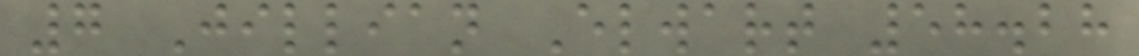7 Jillian Elwart 58.28
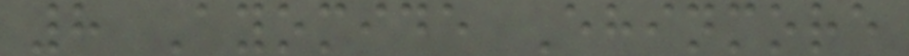8 Ayomide Ehinmore
